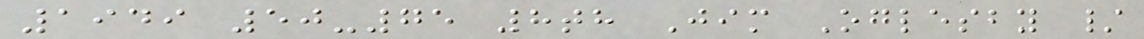1949 50-75 8th Jim Oglesby /
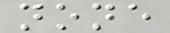none
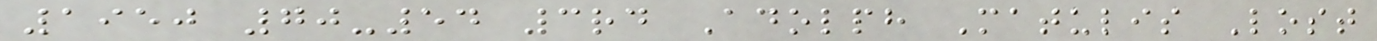1950 70-54 3rd Adolph Matulis Lost
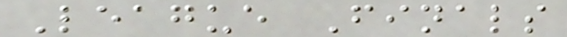League Finals
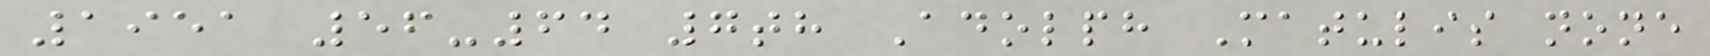1951 56-64 7th Adolph Matulis none
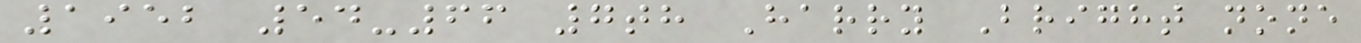1952 54-66 7th Harry Bright none
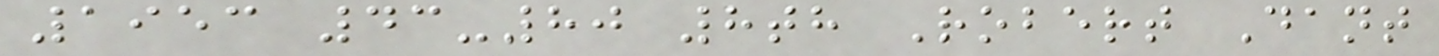1953 43-80 8th Robert Dant
